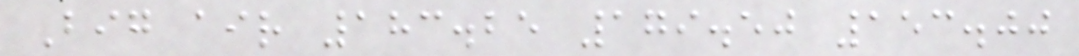Big air 183.25 179.50 153.00
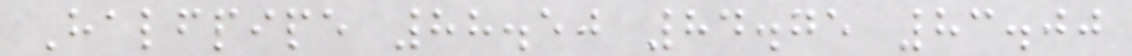Halfpipe 88.50 84.75 83.00
